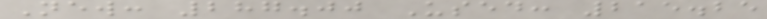New: 287.00 Used: 215.25
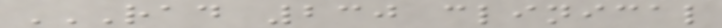RAD 230 CLINICAL
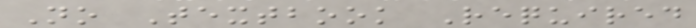No Textbook Required
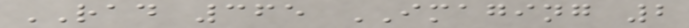RAD 365 IMAGING 2
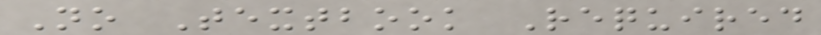No Textbook Required
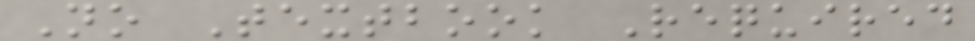No Textbook Required
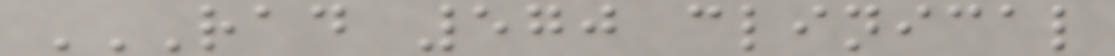RAD 570 CLINICAL
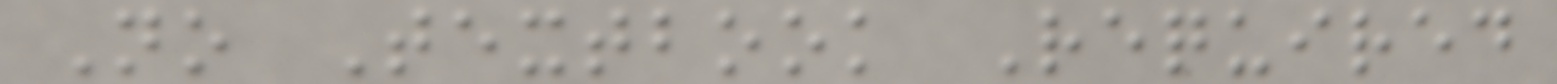No Textbook Required
